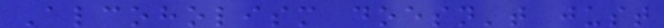Alcoholism doesn't just
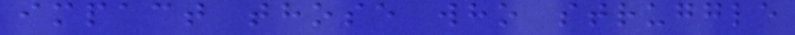impact those who struggle
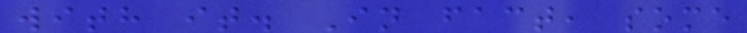with it. In fact, some
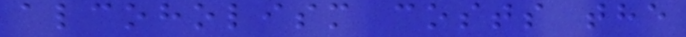alcoholism costs the
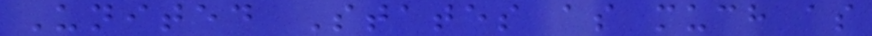United States as much as
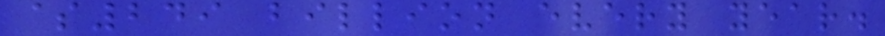$249 billion every year.
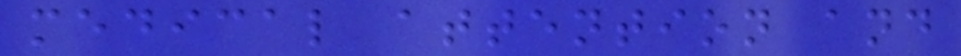medical attention and
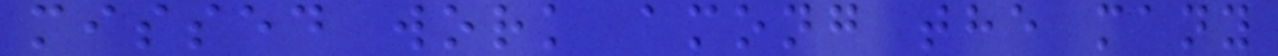missed work among the many
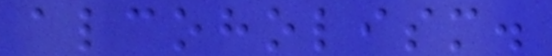alcoholism.
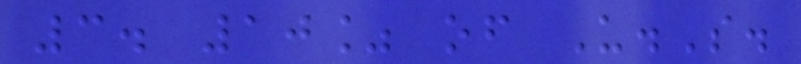3. 10% of U.S.
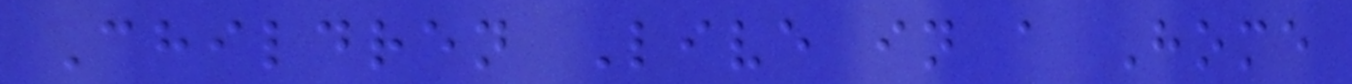Children Live in a Home
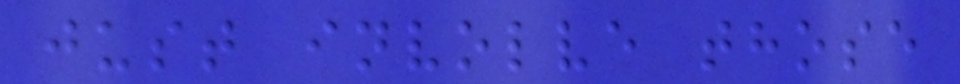just involve those
